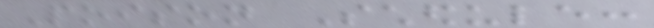Poison Schedule:
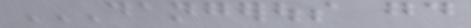DANGEROUS GOOD
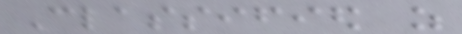Classified as
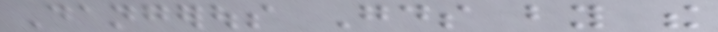Dangerous Goods by the
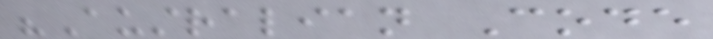"Australian Code
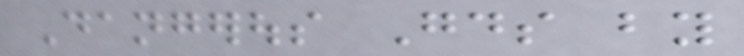Dangerous Goods by
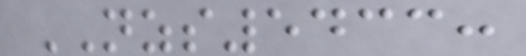NZS5433:
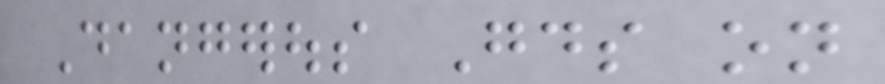Dangerous Goods on
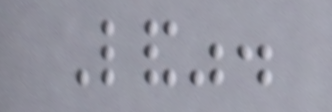Land".
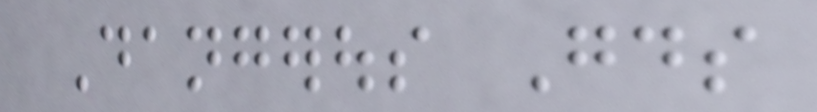Dangerous Goods
